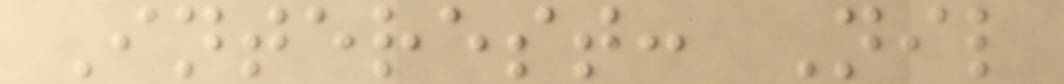Interest: Nil
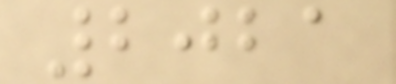2021
